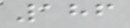186
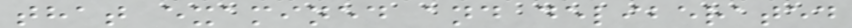that examined and deliberated
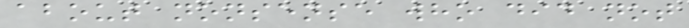about nonsense who did not
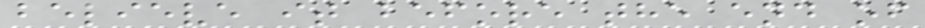believe it before the end of
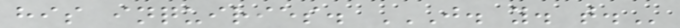his inquiries. J. Y. T.
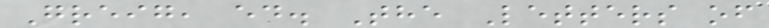Greig, ed. The Letters of
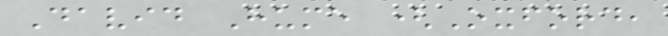David Hume (Oxford,
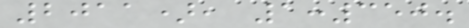2011), 1:350.
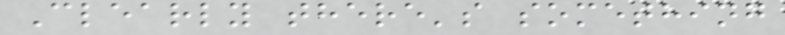Clearly there's something
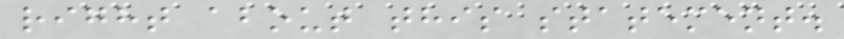right about this statement.
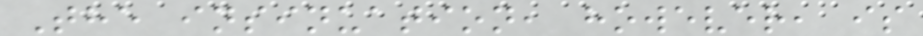The insinuation, however, is
